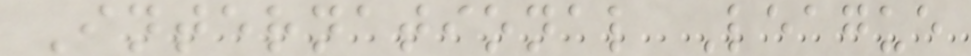International League
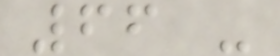66 -
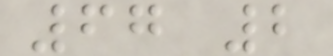67 2
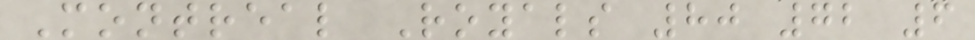Montreal Royals 80 72 6
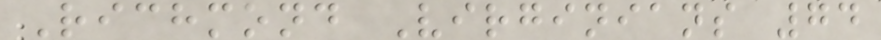Richmond Virginians 74
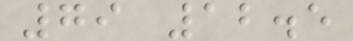79 12.5
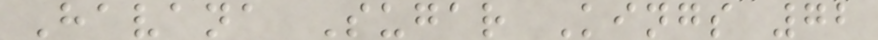Havana Sugar Kings 72
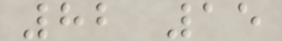82 15
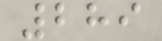289
